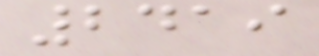2419
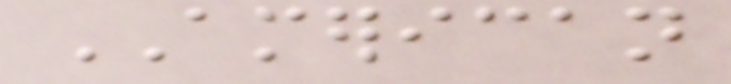AMERICAN
